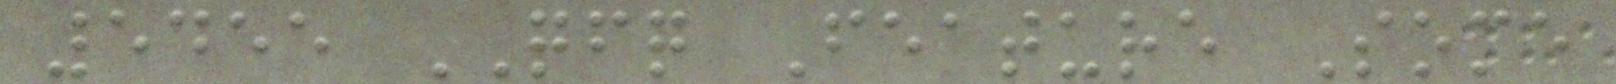5455 QFQ Feature Some
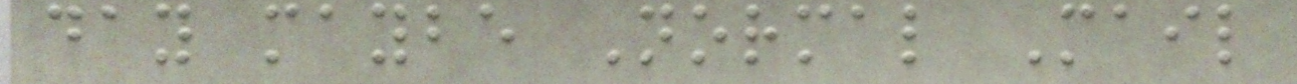day maybe Normal Mail
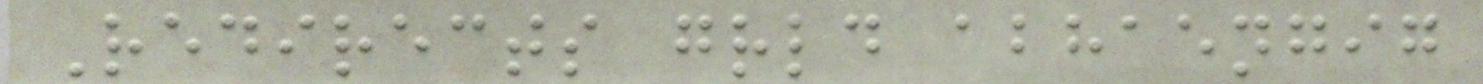Redirects grld abhaengig
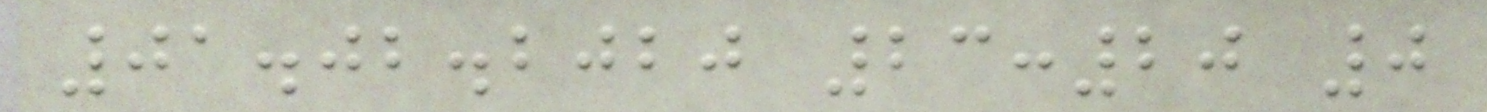01.02.2020 23:20 0
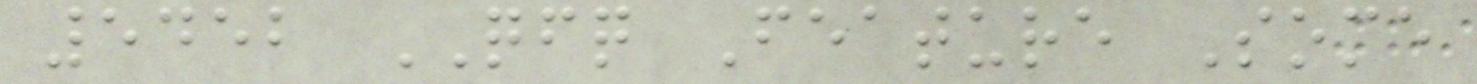5452 QFQ Feature Some
